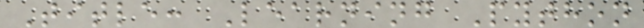Title: Learning Python
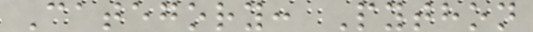Category: Python
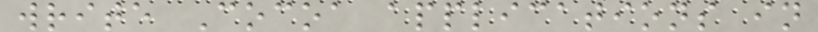write Cocoa applications in
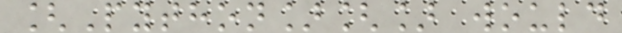[Python][] would
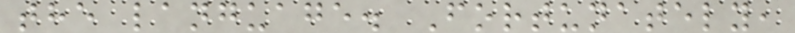the language. Fortunately,
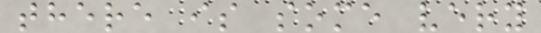there is some very
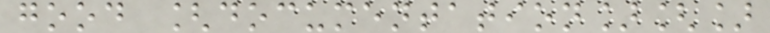good [documentation][]
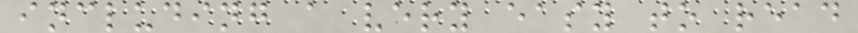including a very easy to read
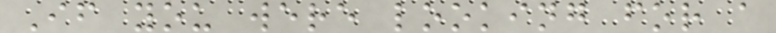If you were looking for a
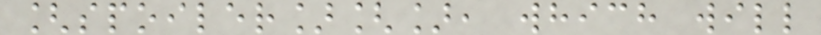[spoiler][], which will
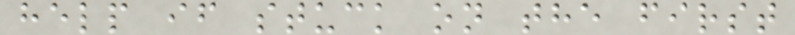help if stuck on the first
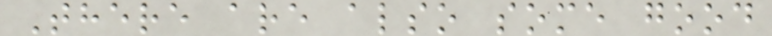There are also some good
